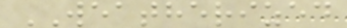WEATHERIZED
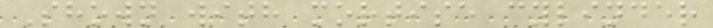Shown with mortise cylinder
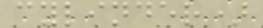cylinder)
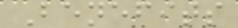Benefits
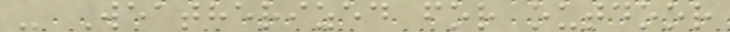- Weatherized for outdoor
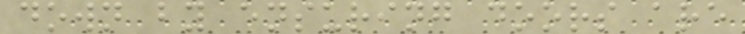down by ensuring doors are
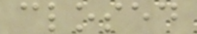closed
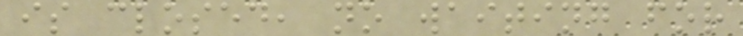is closed, no waiting for
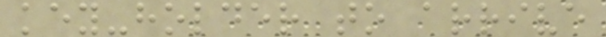key-holder to arrive
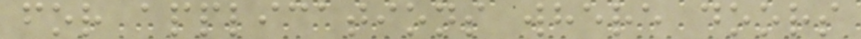for applications where doors
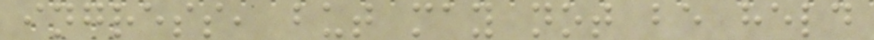ingress, but may not be held
